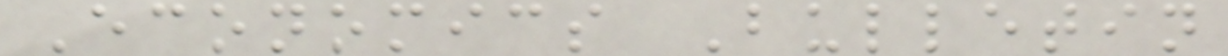Economics Bulletin
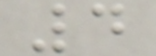4
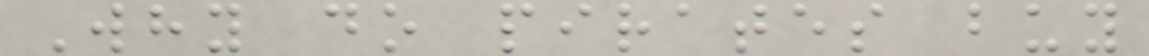Why do pirates buy
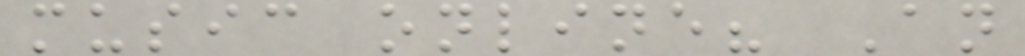music online? An
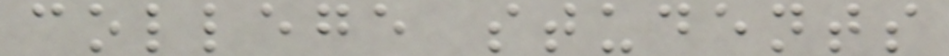college students
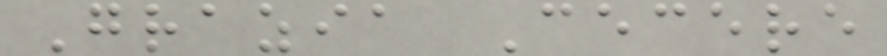Grazia Cecere
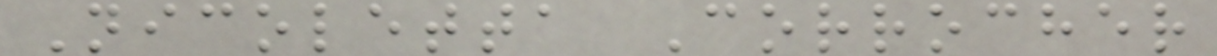Nicoletta Corrocher
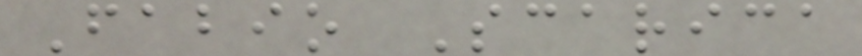Fabio Scarica
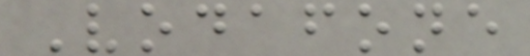Vodafone
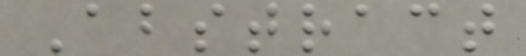Abstract
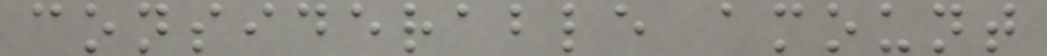considerable amount
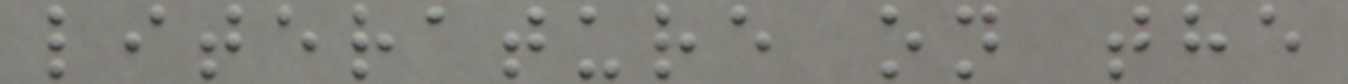literature on the
